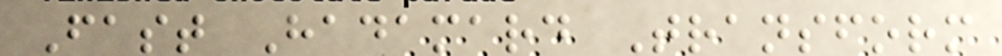Fast Hadamard Transform
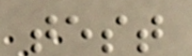test
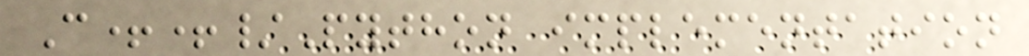C++/Python implementation
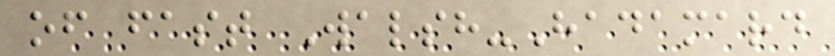of fast Walsh-Hadamard
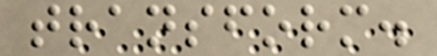transform.
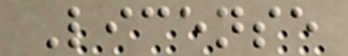License
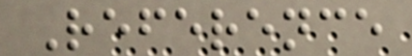Reference
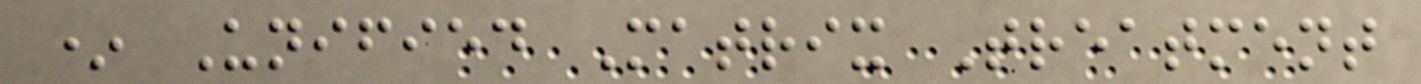* Unified Matrix Treatment
